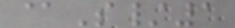@S/1
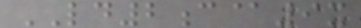LD2c@9x
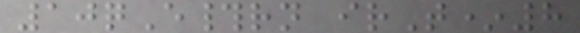10qE#rn irT*8
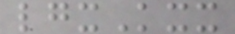lgxKxx
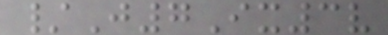/J7Ix3v
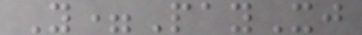Y=PayXj
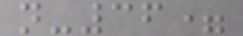n-36=
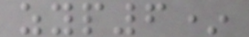zyp6*
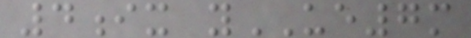4ix yUE7m
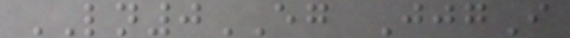LN0EG JjgI
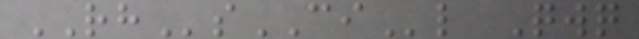RHsCIl Qwq
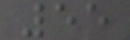55
